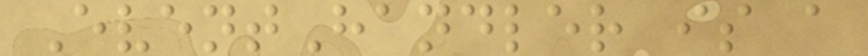EventHandler is a
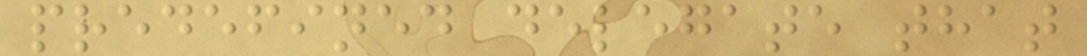predefined delegate that
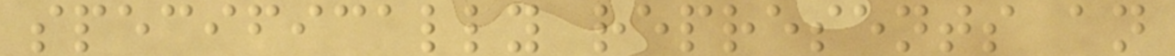specifically represents an
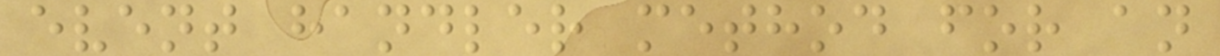event handler method for an
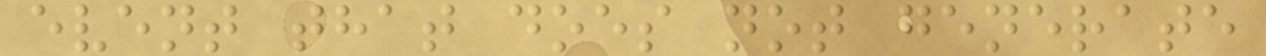event that does not generate
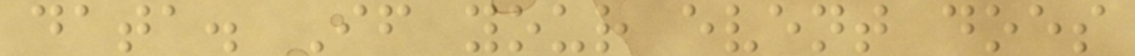data. If your event does
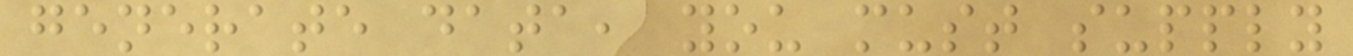generate data, you must supply
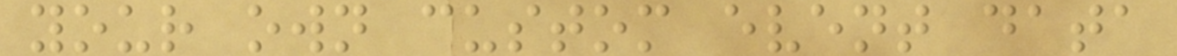your own custom event data
